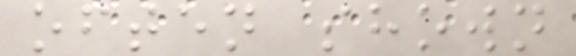often shown
